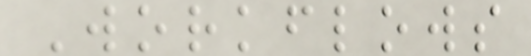Workflows
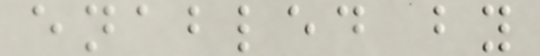enabled by
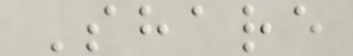Share
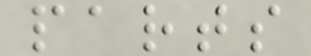parts
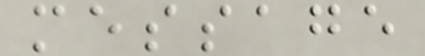message
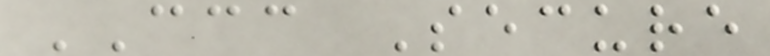CCC Secure
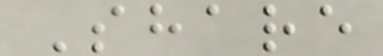Share
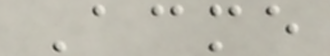Acme
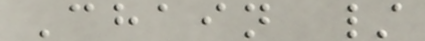Chain /
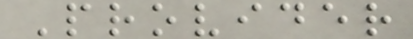Provider
